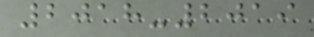2018-2019
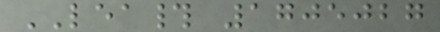LEA# 1705027
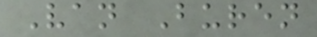Van Buren
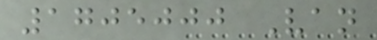1705000 Van
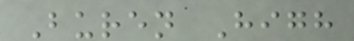Buren High
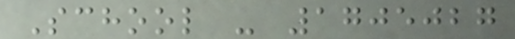School - 1705027
